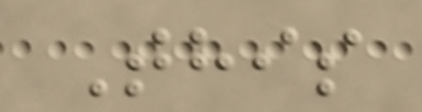This
